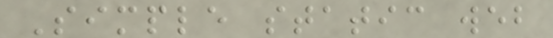Simple static web
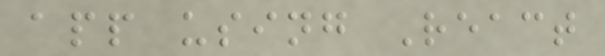app using React
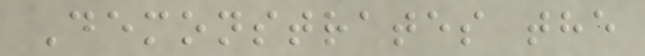Demonstrates the
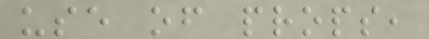use of props,
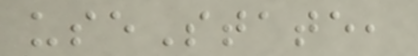useState,
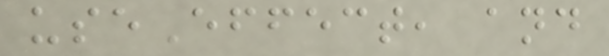useEffect, and
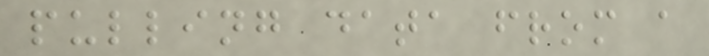pulling data from a
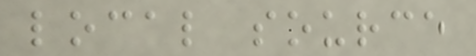local source
